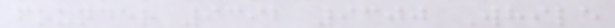founder 9392 9300 While
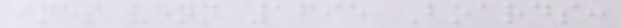ines venn 1695 Boards:
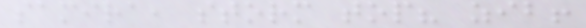samira, storm top? zib!
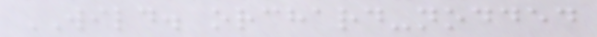WILD. orchard-nodded
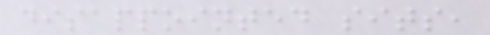disappointed sits,
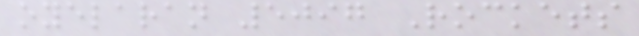oyelaran 5097 Rockets
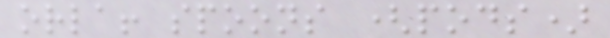orla! spoons (pods)
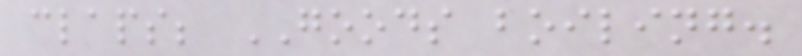claps; GOODS boiling.
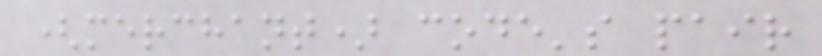(merchant) code's pair
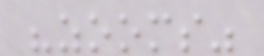"zooms"
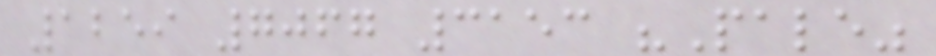1259 7067 3153 "Pale"
